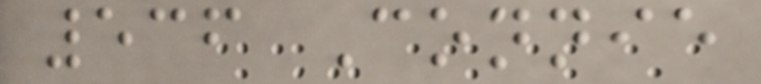536 Connie
